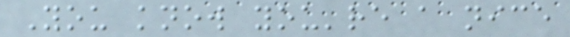You know you're a nice
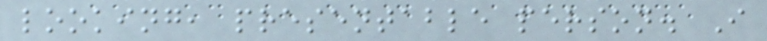looking, presentable person. I
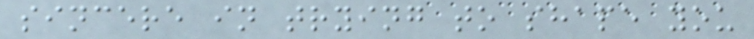sincere in trying to shape you
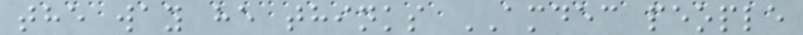the way he thinks AMDEC people
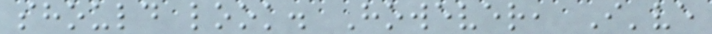should look. However, I've
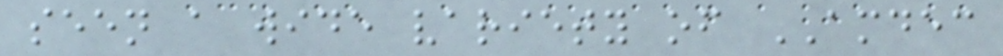seen a wide variety of AMDEC
